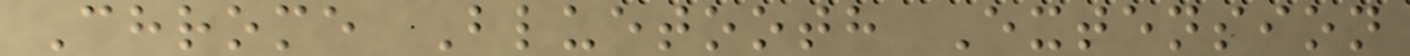Chrome Bluetooth Extension
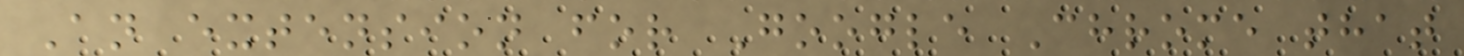An extension for Google Chrome that
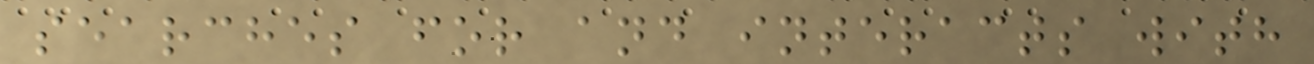searches for and interacts with
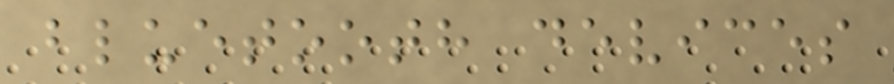bluetooth devices
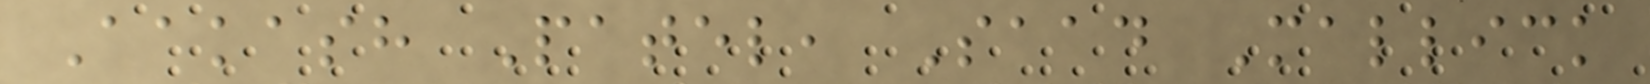Aakash Patel, Saad Mallick
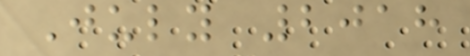July 2018
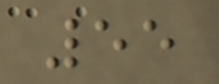55
